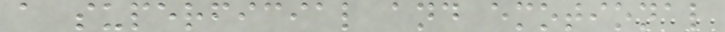a superficial and emotional
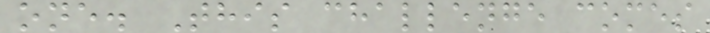one. This challenge comes
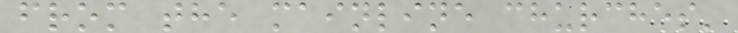from the mainline churches'
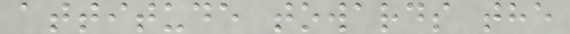attitude towards the
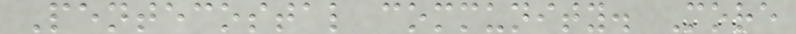Pentecostal community. More
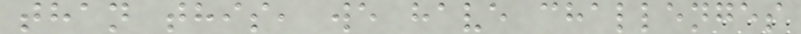than this, we have challenges
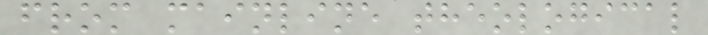from mainline theological
